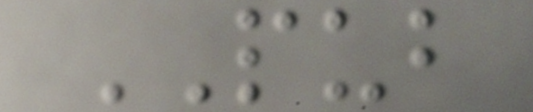PUB
